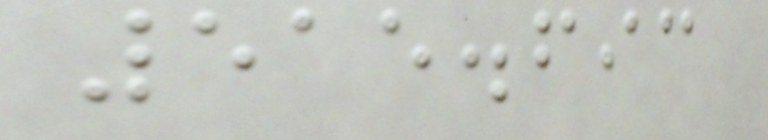515.693
